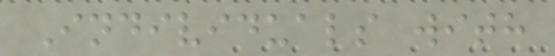Individuals with
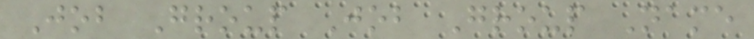Job Group Job Group Name
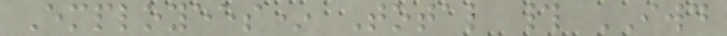Employees* Total # IWD
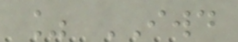% IWD
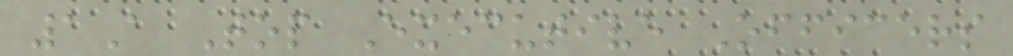1A Top Executive Officers
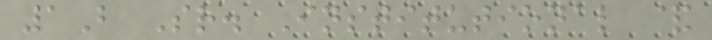1B Sr. Institutional &
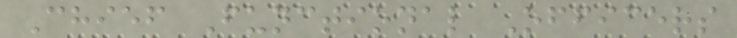Chief Functional Officers
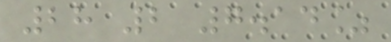28 2 7.14%
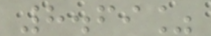8.69%
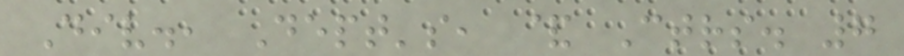Div., Dept's, & Ctrs. 7
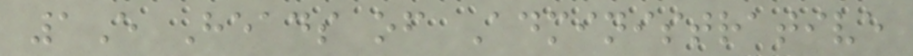1E Heads of Administrative
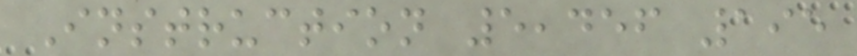Instruction 5,456 195
